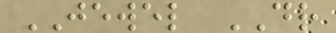JEWEL DR
